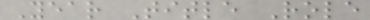Year Title Role
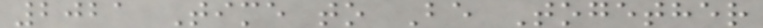2021 Time to Be Together
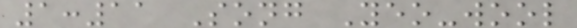1:11 Song Yeo-wool
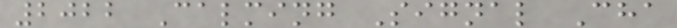2022 Calming Signal Cha
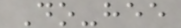Do-hee
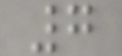7
